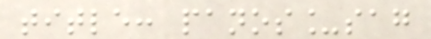title: panos_sag
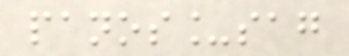panos_sag
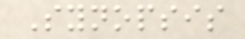Synopsis
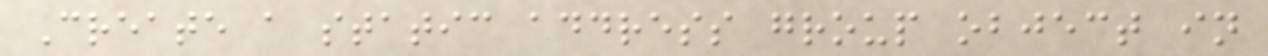Create a static address group object in
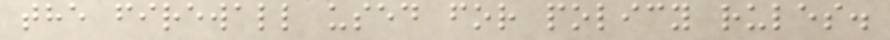the firewall used for policy rules.
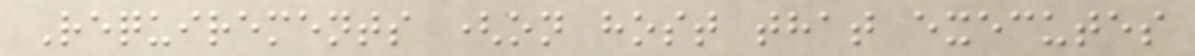Requirements (on host that executes
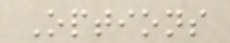Options
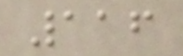116
